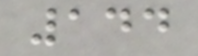144
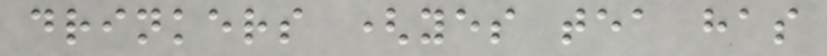drinkers (yes tea has
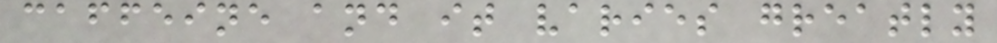caffeine and it varies greatly
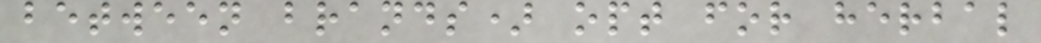between brands) opt for herbal
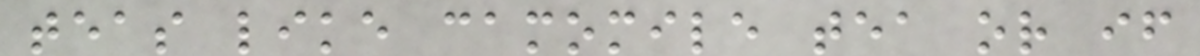teas like camomile tea or if
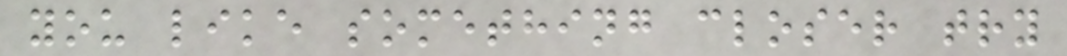you like something closer try
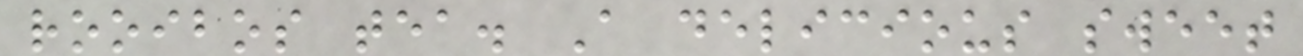rooibos tea. A delicious sweet
